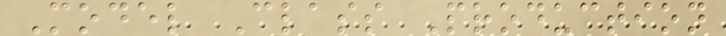Model Class Production
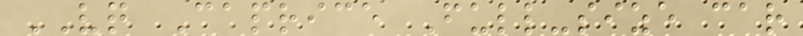VQ Caprice Full-size car
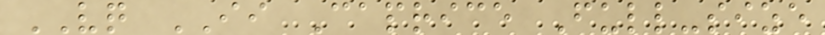VQ II Caprice Full-size
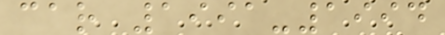car 1991-1994
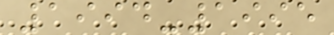1994-1995
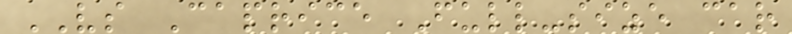VS Caprice Full-size car
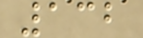132
